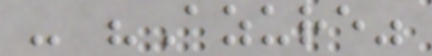- "Azure"
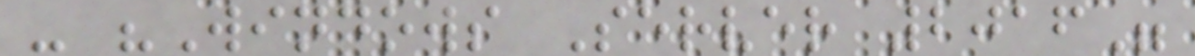- "Windows Server 2016"
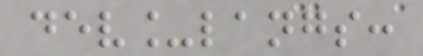dev_langs:
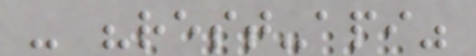- "rest-api"
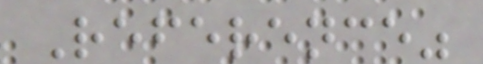Reference"
